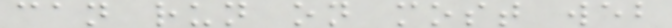can run on most web
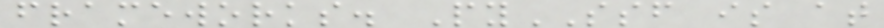frameworks. PySSF is at
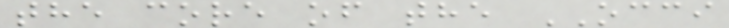the core of the OCCI
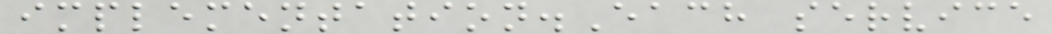implementation.Each service
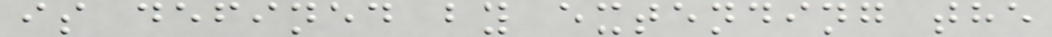is defined by extending the
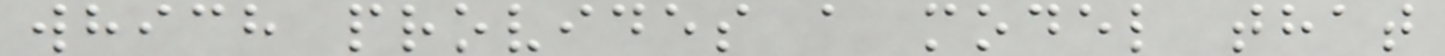which provides a model that
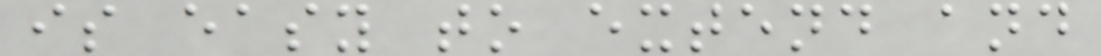is easy to extend and
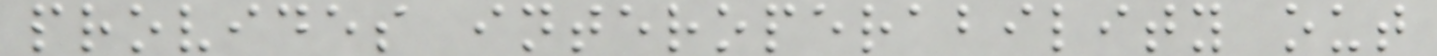provides interoperability out
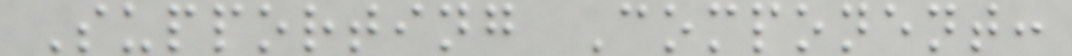Supporting Component:
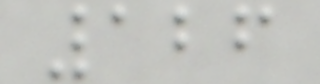126
